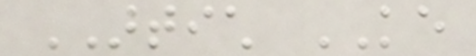ARTICH KE
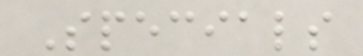Specials
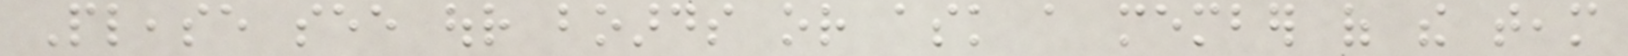Please see our boards or ask a member of the team
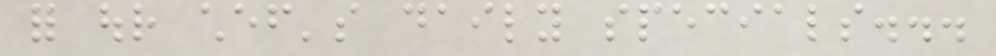for our chef's daily specials...
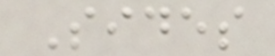Sides
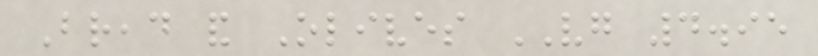Bread and Olives VG 4.95
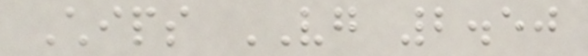Chips VG 2.50
